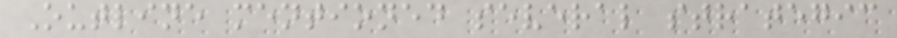Outline mentioned several strategic
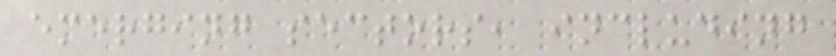emerging sectors, including
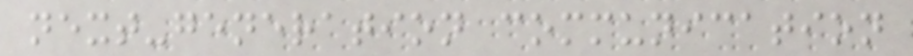next-generation communication
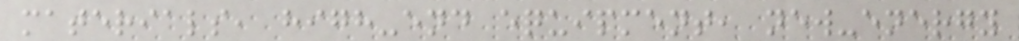materials, high-end equipment, new-energy
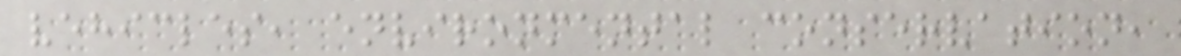vehicles, environmental conservation,
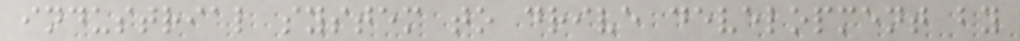industrial system to drive development by
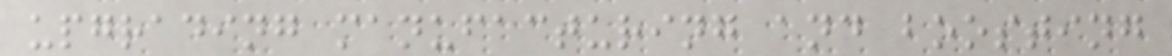upgrading manufacturing and boosting
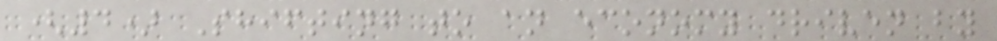(4) Shifting to an economy driven by
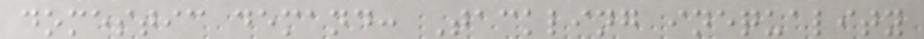domestic demand: Tackling inequality
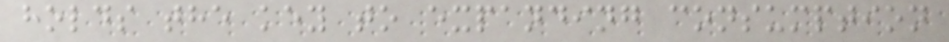holds the key to expanding consumption
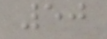50
